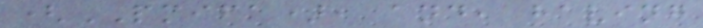(PMIFA), and, having
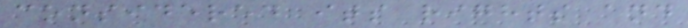considered its rights and
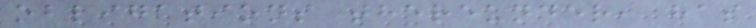obligations thereunder, has
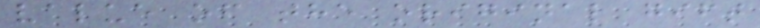value of the original gift
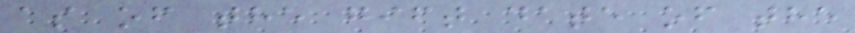as of the gift date of the
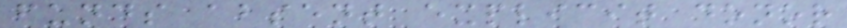funds absent explicit donor
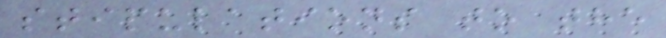stipulations to the
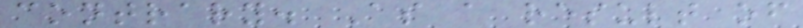contrary. As a result of
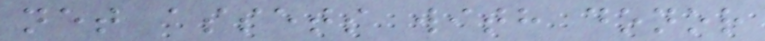net assets with donor
